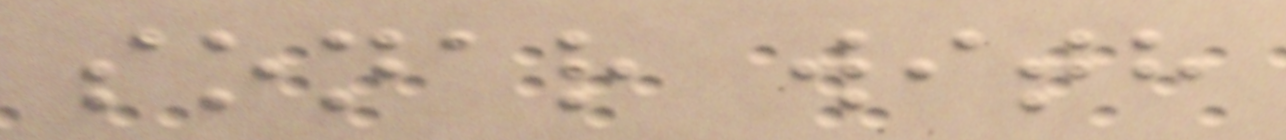sonar with
